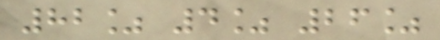82% 4% 26%
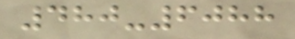480-6088
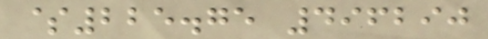$225.75 496290
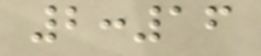2:16
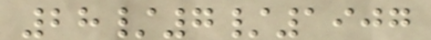28/7/1907
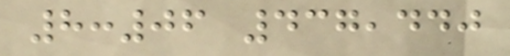8:06 437,440
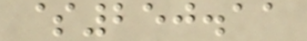$250.11
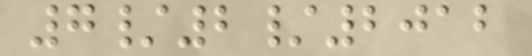7/2/2012
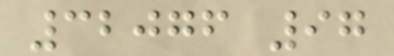32076 97
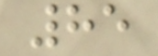85
